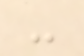-
